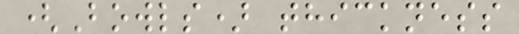(Bowls) thickness
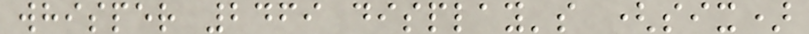whisper 2469 display's (six)
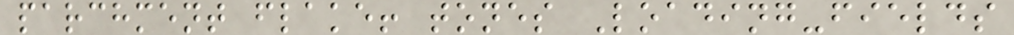parchment flake! tones Loading-fields
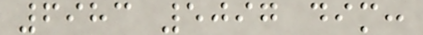6983 5097 dim:
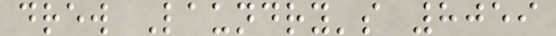drew Laundry's 8059
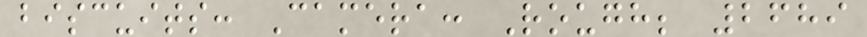biscuits: Camera: Rough; 2689
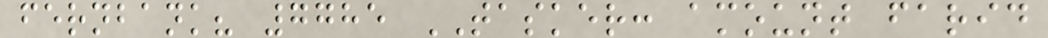fernbank? 7785 TASKER: amount farid
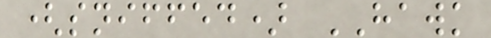(sniffed) HAWK
